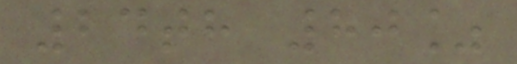24th 80%
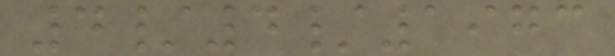4/4/1973
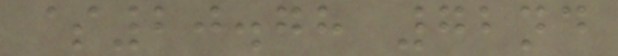$20.78 72nd
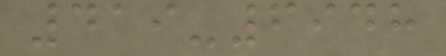419-6948
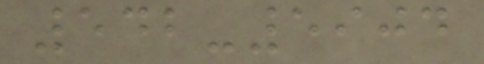542-5904
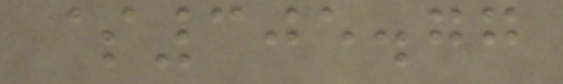$305.77
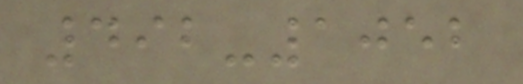492-1052
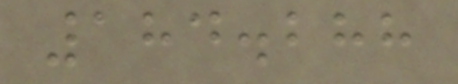184.288
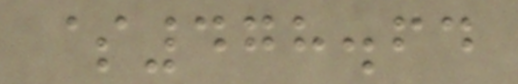$478.64
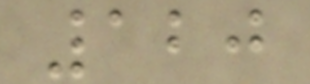120
